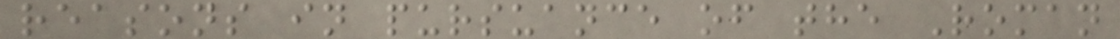reasons in pursuance of the Roman
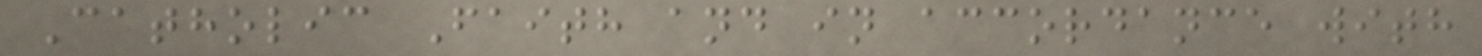Catholic Faith and in accordance with
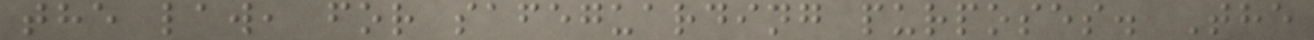the law, for safeguarding purposes. The
